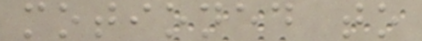motioned to
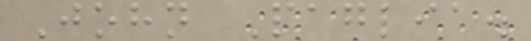John Paglia.
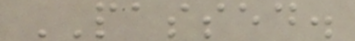PASSED.
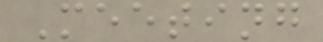Meeting
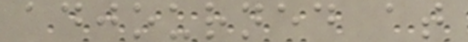adjourned at
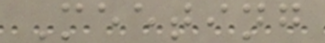Meeting
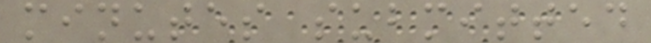minutes submitted
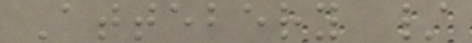Attebery /
